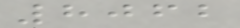8062
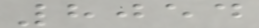8054
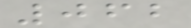062
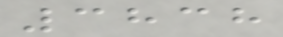3838
